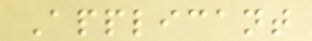Applicant
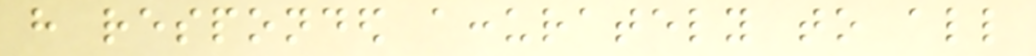have responded accurately to all
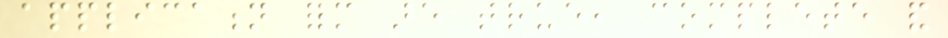application form are true, complete and
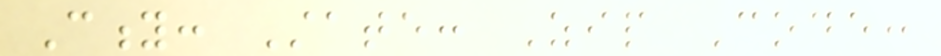City: State: Zip Code:
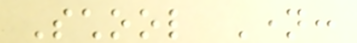School Name:
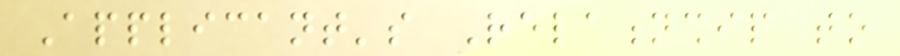Applicant's Relationship to
